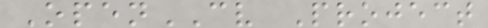OpenCV Project
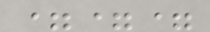===
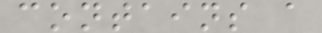contains a
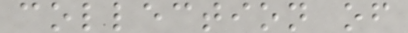collection of
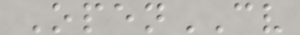OpenCV
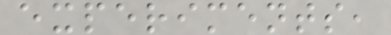experiments,
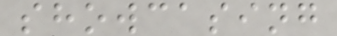showcasing
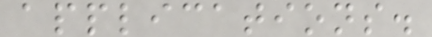applications.
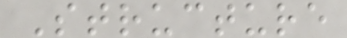Structure
